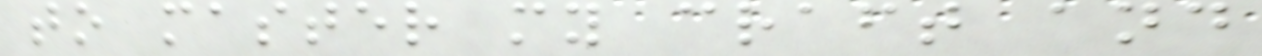to master my craft and
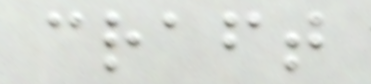craft
